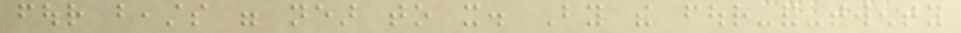four beasts were near to it. By the four-and-twenty
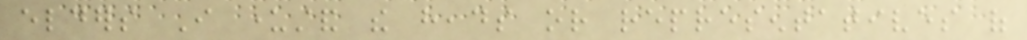elders I understand the heads or representatives of
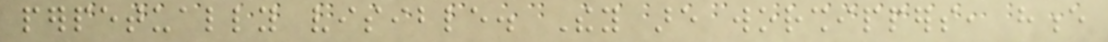perpetually visible. They are worshippers, hence
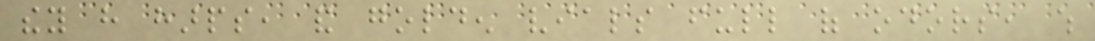they have harps, and golden vials full of odors, which
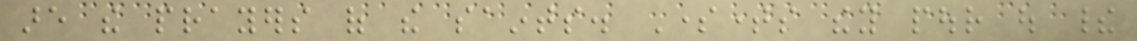are the prayers of the saints. Sometimes they pour out their
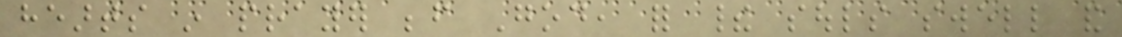hearts in prayer before God, for their souls swell and
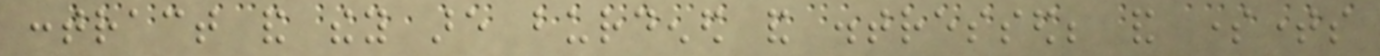contract and they are burdened and distressed; and sometimes
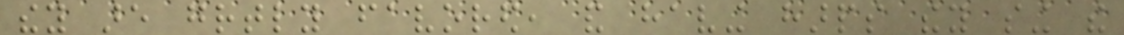they are greatly favored, and having harps they sing the
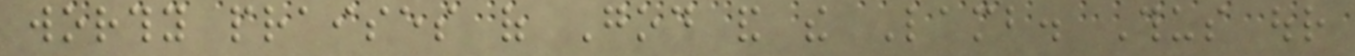worthy praises of God and the Lamb. Thus our
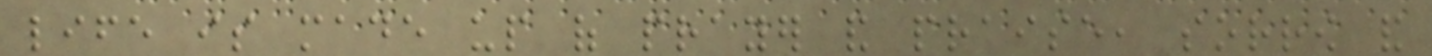life is made up of prayer and praise, sorrow and
